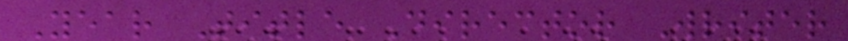Year Title Director Writer
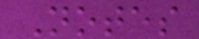Notes
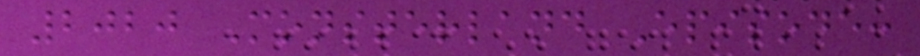2020 Monsterland Episode:
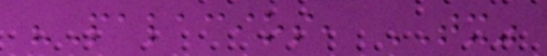"Palacios, TX"
